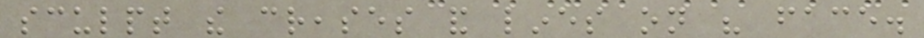sculpt the creases and lines on his face.
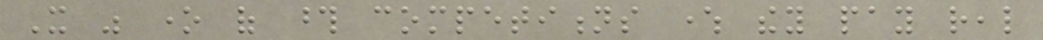It was one of those competitions where they pay real
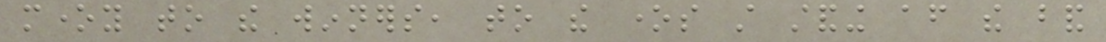money to the winners, to the ones still standing after the band
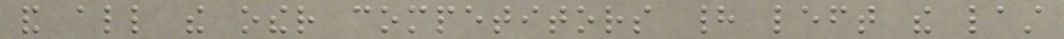and all the other competitors had left the last
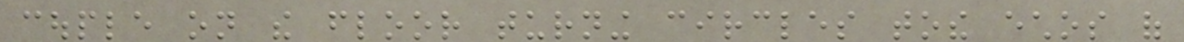couple on the floor turning circles tothe echos of
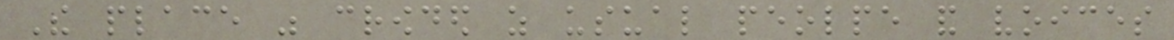The place was crowded as usual peolpe and voices
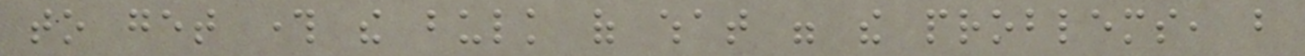to get through the bulk of what were the problems, but
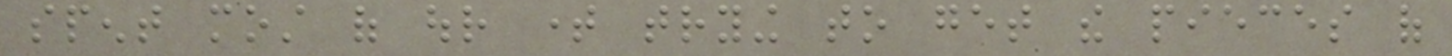spent most of our time trying to get the pieces of
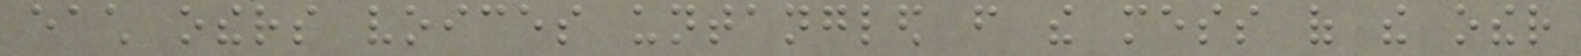each others voices untangled from the mess of the other
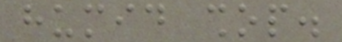humid shop.
